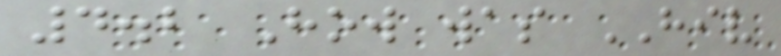4.2 How was HIV
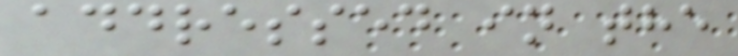addressed in the
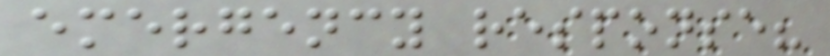emergency response?
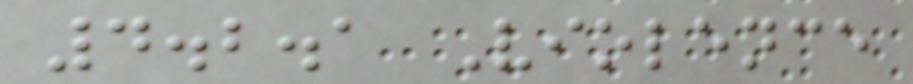4.2.1 Violence
